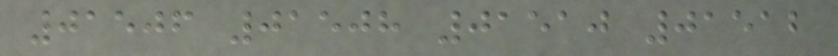01506 01508 01510 01512
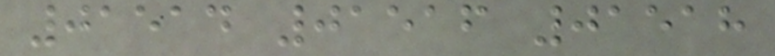01514 01516 01518
